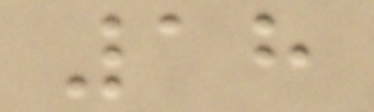18
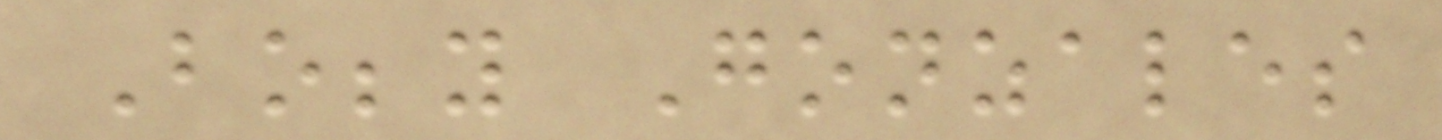Bobby Gonzales
